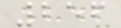256
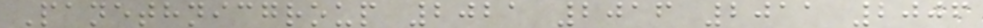Panethnicgroup 2021 2016 2011 2006
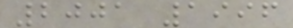2001 1996
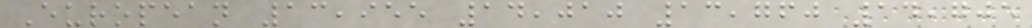European 13,955 14,010 13,760 14,705
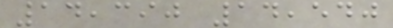14,390 14,540
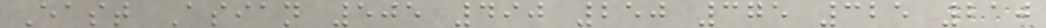East Asian 505 490 250 375 325 210
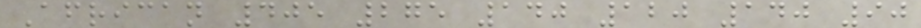African 405 275 140 120 140 90
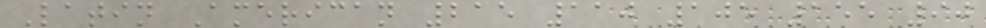Latin American 215 110 105 155 90
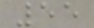55
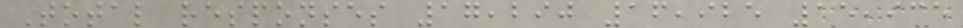Total responses 17,290 16,925 15,935
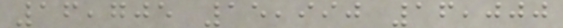16,705 15,990 16,000
